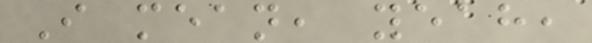I mean, yeah,
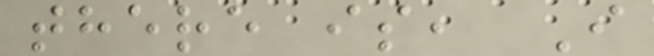there is, I
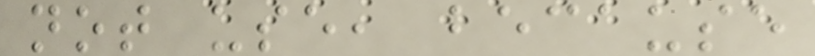not use, because
